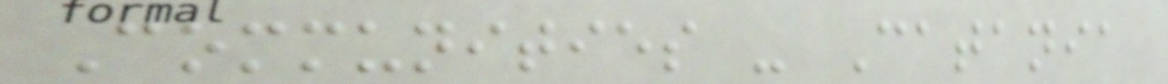Communities - Catania
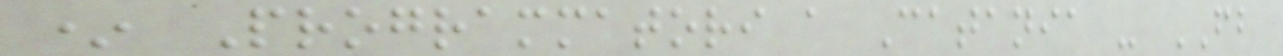* Programmatori a Catania - FB
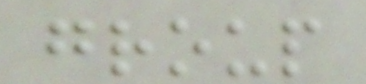group
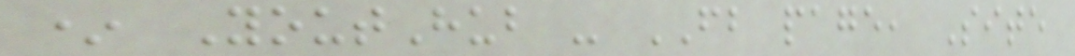* YoutHub - FB page, Site
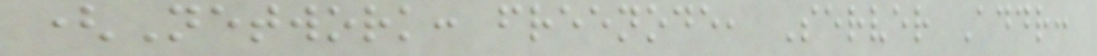(Network: freenode, Server Addr:
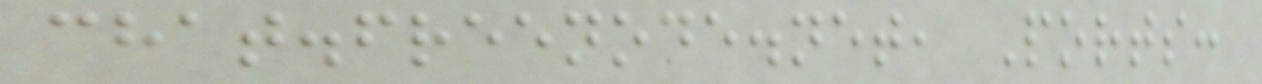chat.freenode.net, Ports:
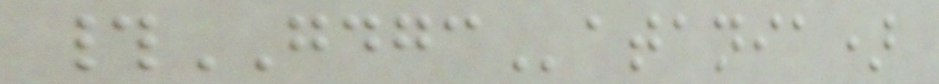#GDGCatania)
